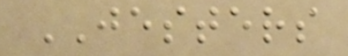JESTERS
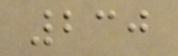230
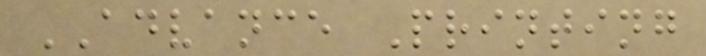ADVANCE Printing
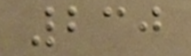230
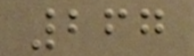267
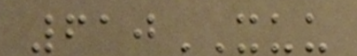610XUU
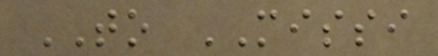TO MISSI
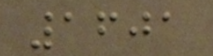1601
